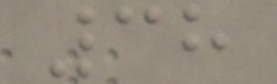38
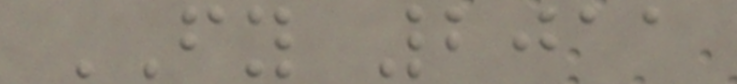FY 2011
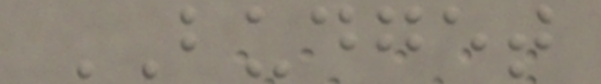BUDGET
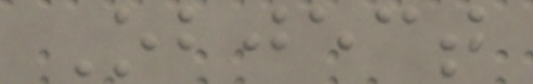Object
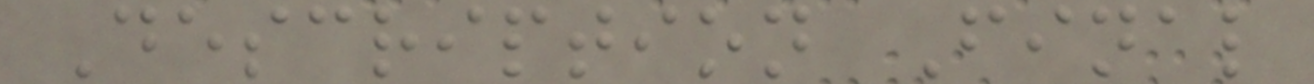Description Final
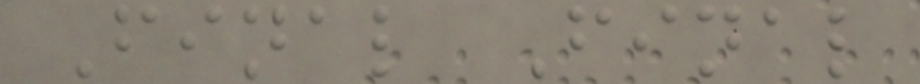Final Final
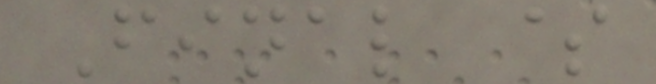Final $
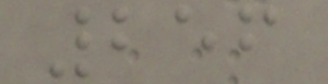256
